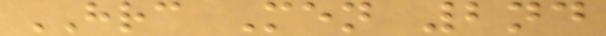HRC Men 2nd
